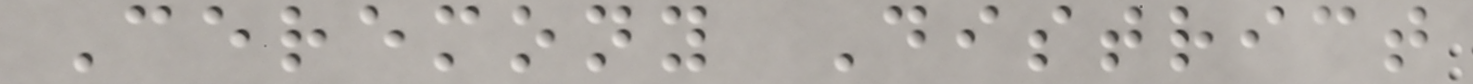Ceremony District
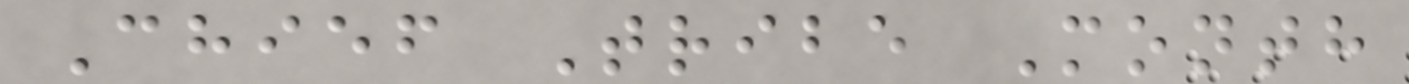Chief Tribe Month
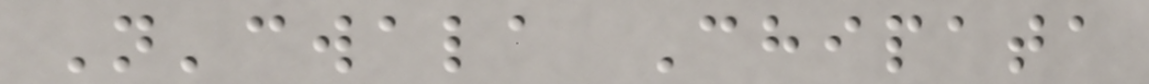N'cwala Chipata
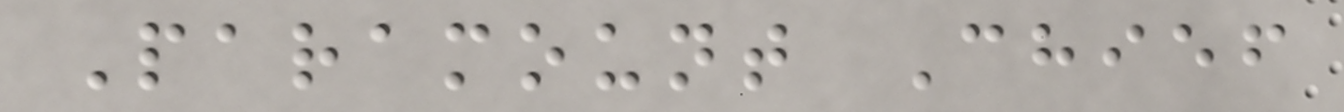Paramount Chief
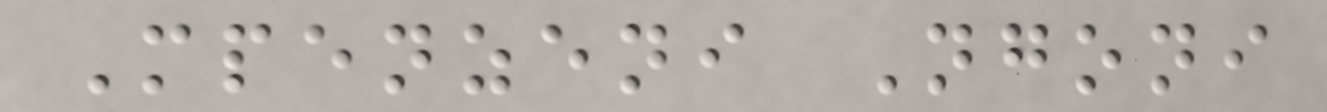Mpenzeni Ngoni
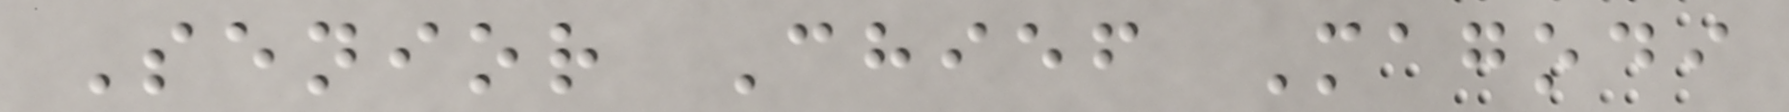Senior Chief Magodi
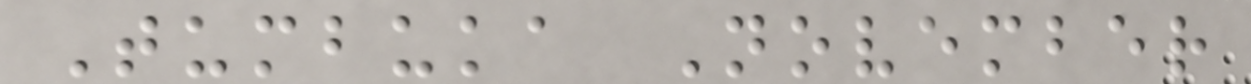Tumbuka November
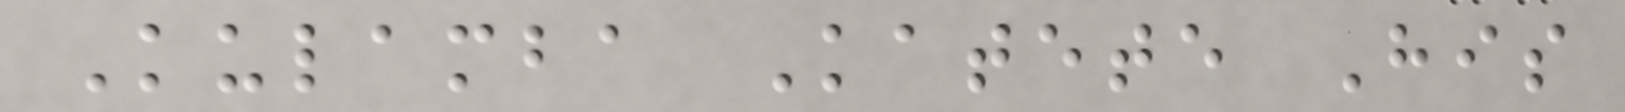Kulamba Katete His
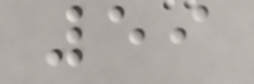59
